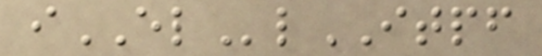iELlITPF
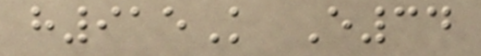h915K E34
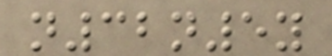n32n5y
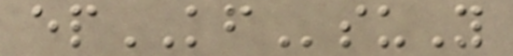epKFsuY
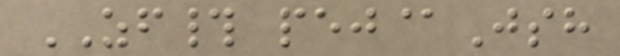ZF# pej@Jsh
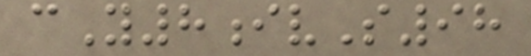cY8ivS98
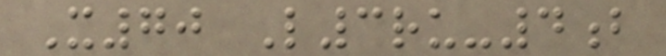X70 L3ru-4b
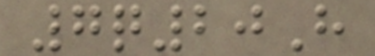7q20H
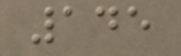145
